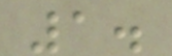1.
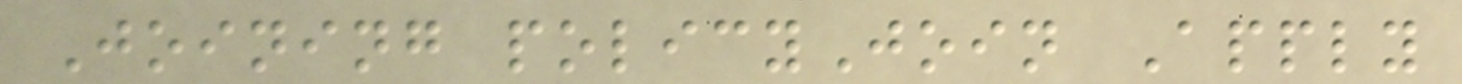Joining policyJoin Apply
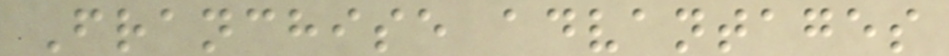Franchise advantages
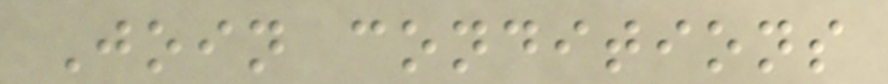Join conditions
